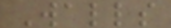Walls
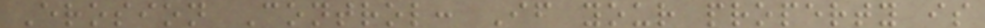Erosion Control: If your property is
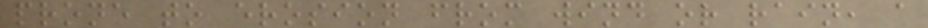prone to erosion from wind or rain, a
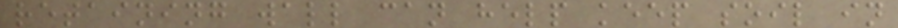retaining wall can help keep soil in
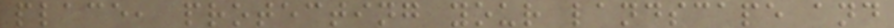place, protecting your landscape and
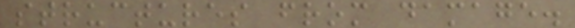structures from damage.
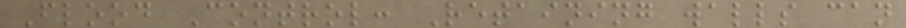Flood Control: Retaining walls can
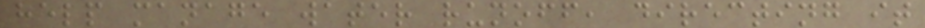help manage water runoff, directing it
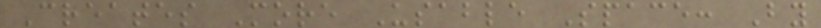Creates More Usable Space: By
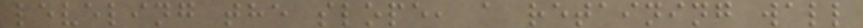leveling the slope, a retaining wall
